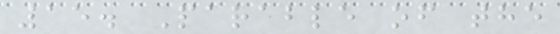15. Parable of the
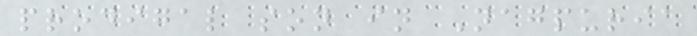prodigal son in Nagpuria
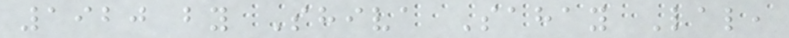1920 by Shiva Sahay Lal,
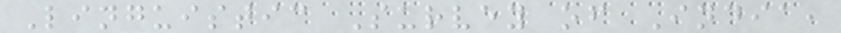Linguistic Survey of India,
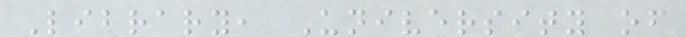Library, University of
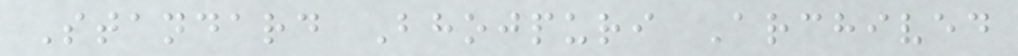Standard Bhojpuri Archived
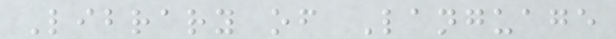Library of Language
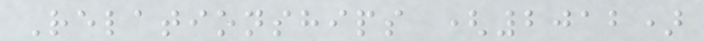Relationships (2012)
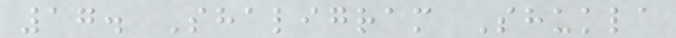17. Shaligram Shukla
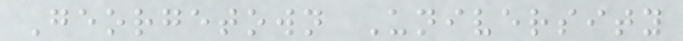Georgetown University
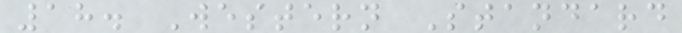18. Western Standard
